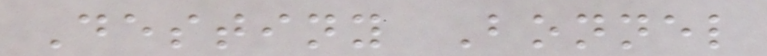Destiny Bonnel
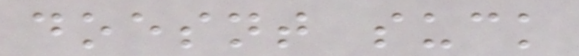doesnt suck
